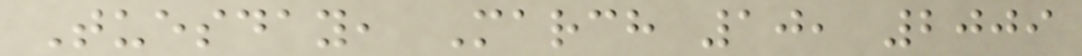Tuesday, March 10, 2009
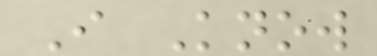I Know
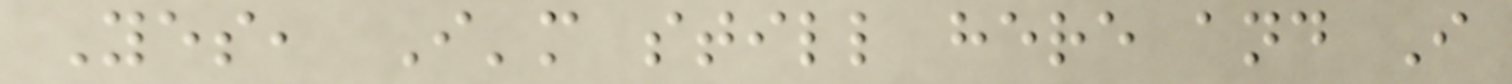Yes, I'm still here and I
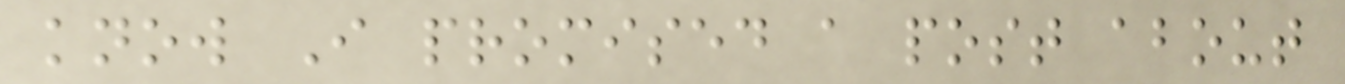know I promised a post about
